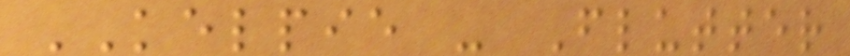KELPIE - Flutter
